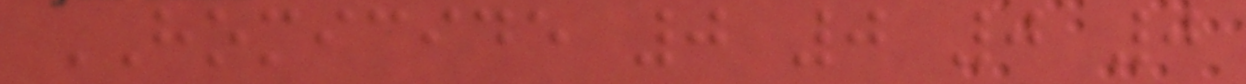HOMICIDE 0 0 0 0
